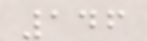146
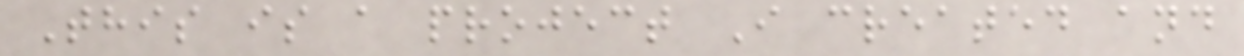This is a project I created and
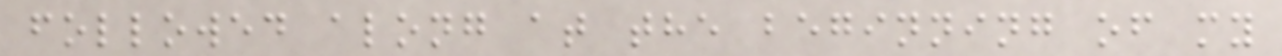followed along at the beginning of my
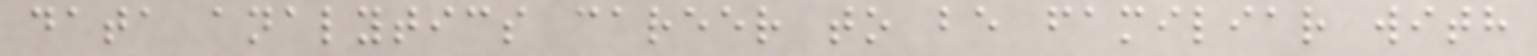data analytics career to be familiar with
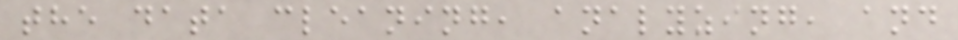the data cleaning, analyzing, and
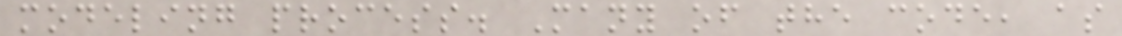modeling process. Many of the code, as
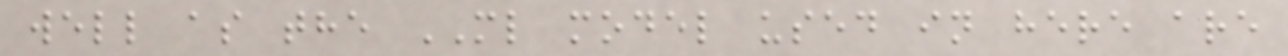well as the ML model used in here are
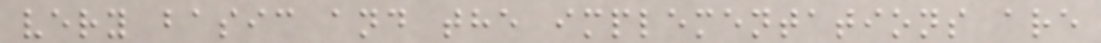very basic and the implementations are
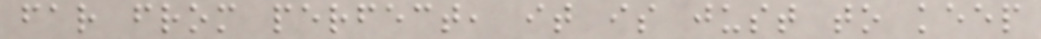far from perfect, it is just to keep
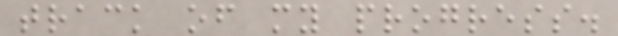track of my progress.
